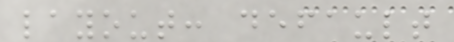layout: default
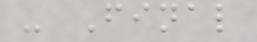- Final
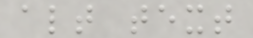alt text
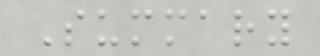Summary
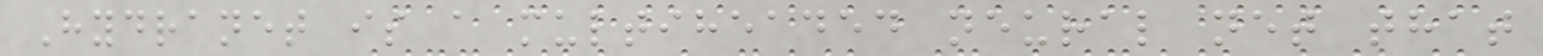Hydranet is a multiheaded neural net that
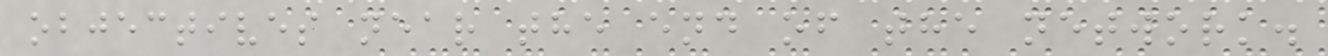objectives near the end of the network.
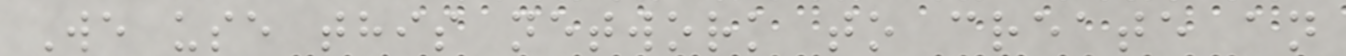We use this network to create an
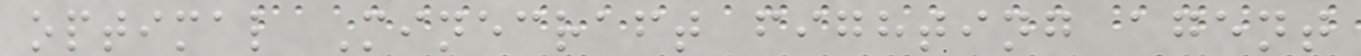optimal Minecraft fighting agent
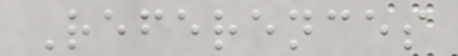References
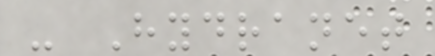- Hydranet
